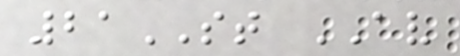21ST AV
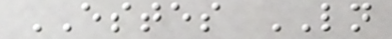ESTES LN
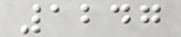1247
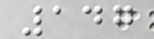147
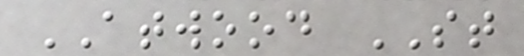ATWOOD ST
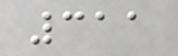311
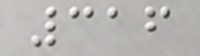316
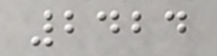2424
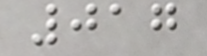017
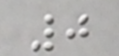0
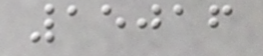15016
